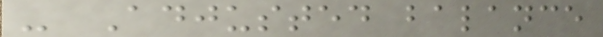- Adjusted balance
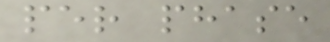per phase
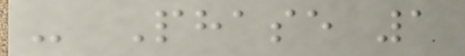- Phase 1
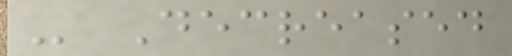- Decreased
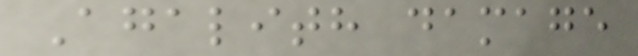Agalith damage
